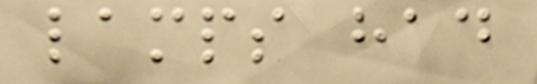lamps had
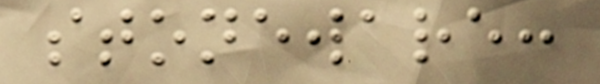stoneware:
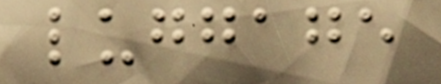luggage
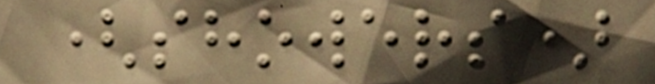(showers)
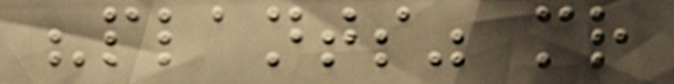"plants" mr
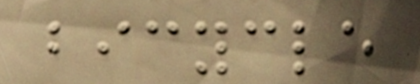bicycle
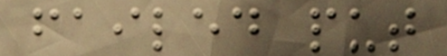failed put
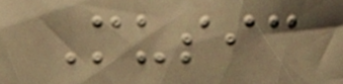Music
